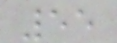55
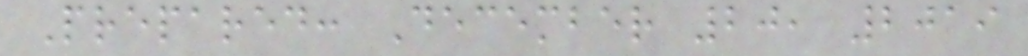Prepared: December 20, 2019
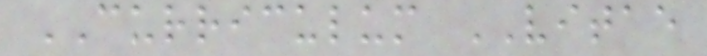CURRICULUM VITAE
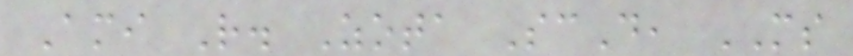Ami R. Zota ScD, MS
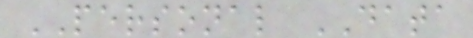PERSONAL DATA
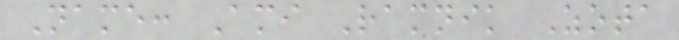Name: Ami Ramnik Zota
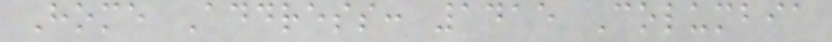Home Address: 1415 Columbia
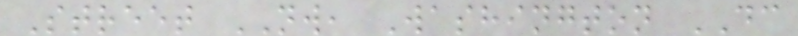Street NW, Washington DC
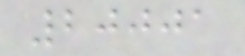20001
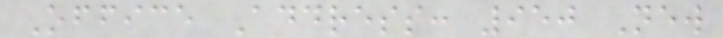Office Address: 950 New
